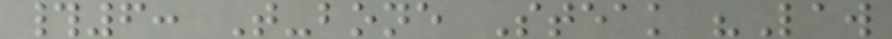#6: T-bone Steak "Law
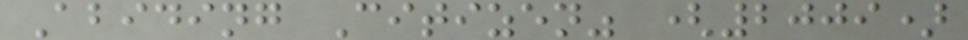Abiding Citizen" (2009)
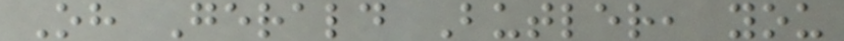Oh Gerald Butler, you
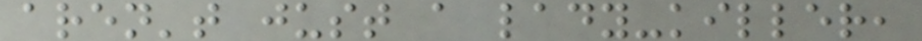aren't just a lady-killer,
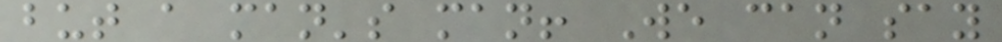but a man's man! We can say
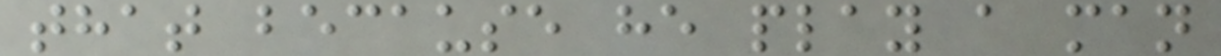that because he play a man
